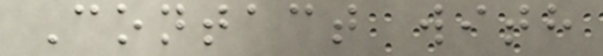Contact with
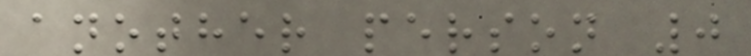another person 0
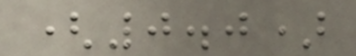(0.0)
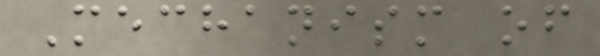Mechanism of
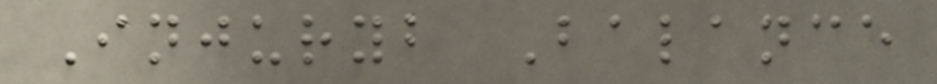Injuryb Balance
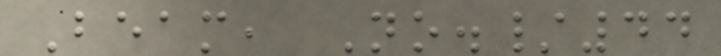Beam, No./44
